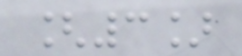[3]
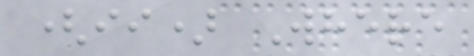(ii) Where
